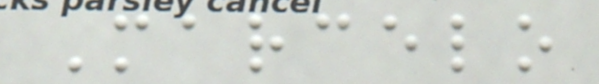Marcelo
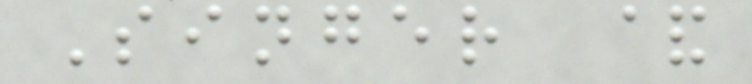Singer &
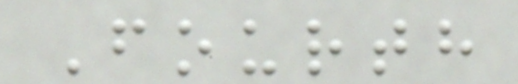Fourth
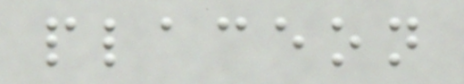placeon
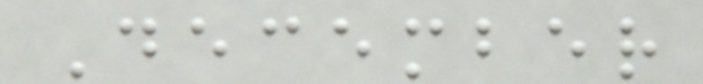December
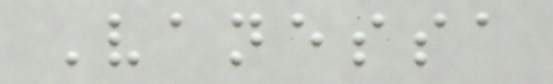Vanessa
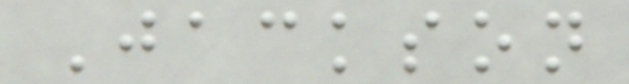Jackson
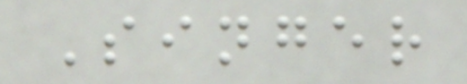Singer
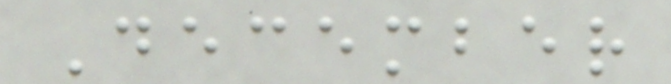December
